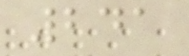241
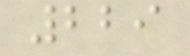229
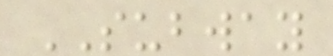SUBWAY
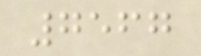7567
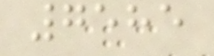7585
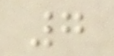7
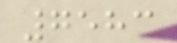7583
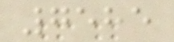7585
